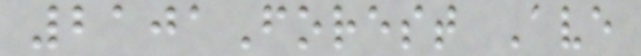2101Forest Ave
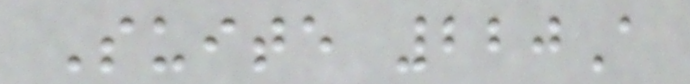Suite 220A
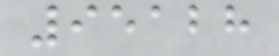95128
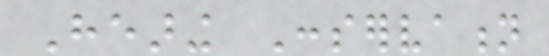Hearing Conservation
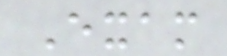Exam
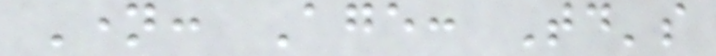Name: Age: Today's
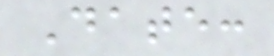Date:
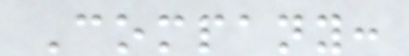Company:
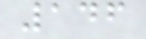146
